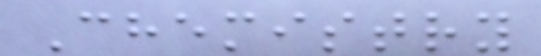Chemistry
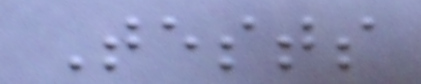Tests
